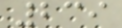239
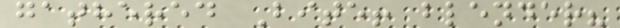gathered Bite! blender?
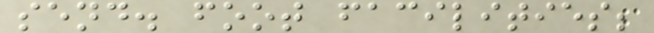send. foot facilities;
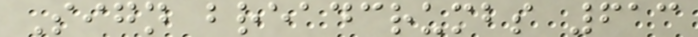Sign breadcrumbs 613
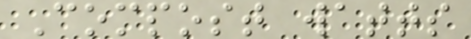Compost watts
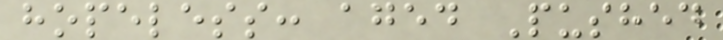hopeless: aged Pushed
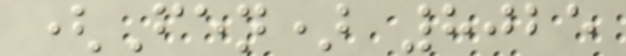(Fen) 8025
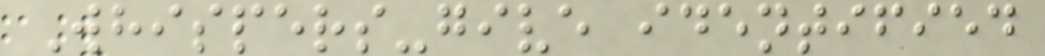Whispers-give identified
